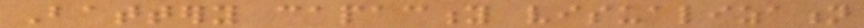Battery capacity visualization
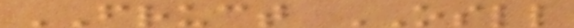FRUCT OSLL
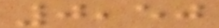0,50
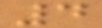4
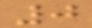0
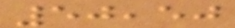50,50
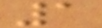1
